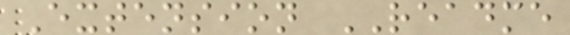Extension README
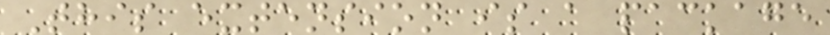This extension is a package
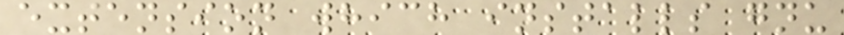extension which installs gnu
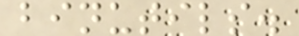binutils.
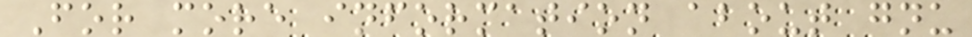For more information about gnu
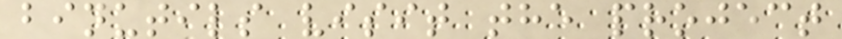binutils visit the project
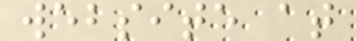website at
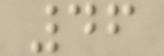46
